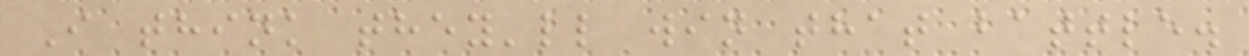I think they'll win that battle.
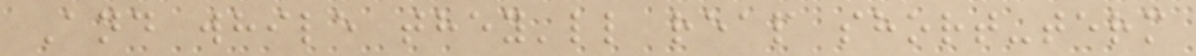And while they'll reap short-term
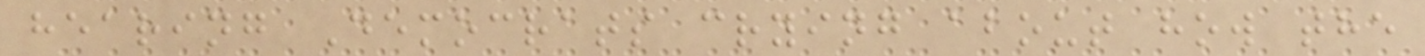hearing Democrats crying about how the
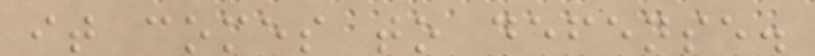it comes to defense.
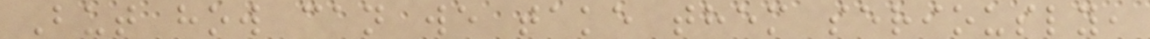But how can we take them seriously,
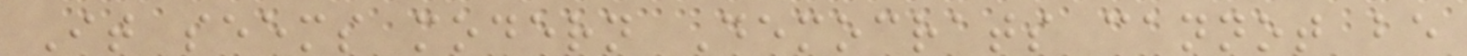It seems modern Democrats cannot be
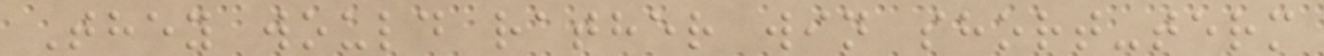They would rather win short-term
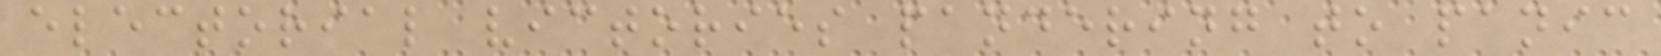electorial victories pandering to panic
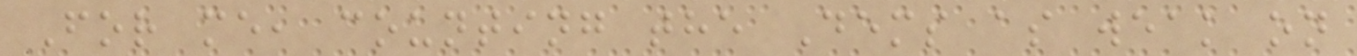For me, counting the Dems as weak on
